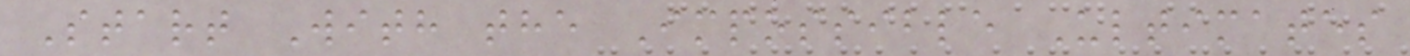Start With the Impossible Ultimates
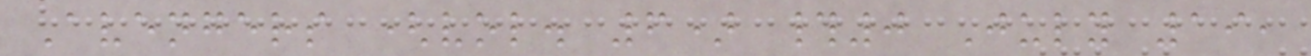Avengers (vol. 6) #0 July 19,
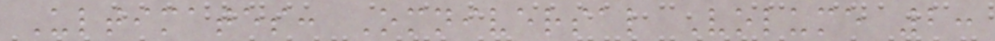Ultimates: Omniversal Volume 2:
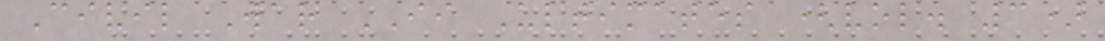Civil War II Ultimates (vol. 3)
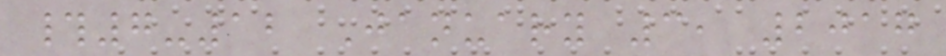#7-12 January 3, 2017
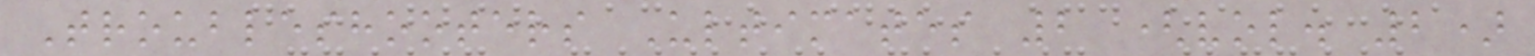Troubleshooters Ultimates 2 (vol. 2)
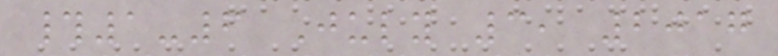#1-6 July 3, 2017
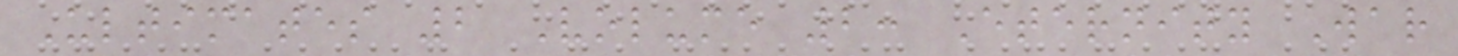Ultimates 2 Volume 2: Eternity War
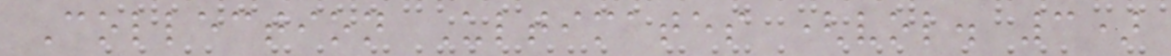Collection Ultimates (vol. 3)
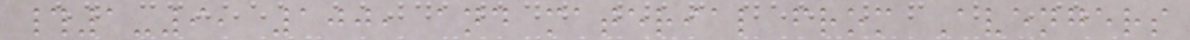#1-9, 100, and material from Avengers
